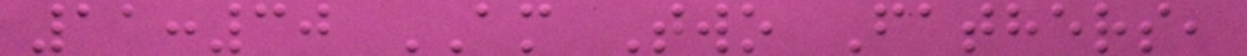11:30 AM Two Fathers,
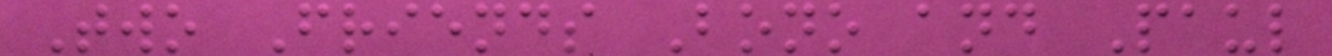Two Friends Bono and Paul
